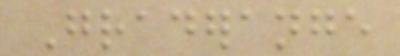Graderange
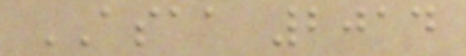ASAA 2014
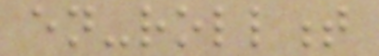en-rollment
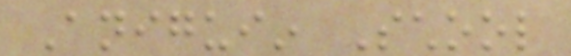Aniguiin School
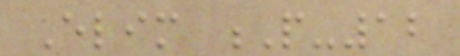Elim P-12
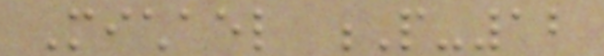Michael P-12
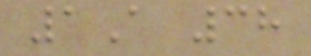1A 38
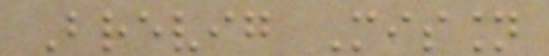Brevig Mission
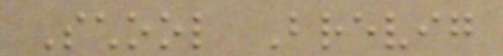School Brevig
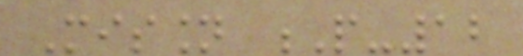Mission P-12
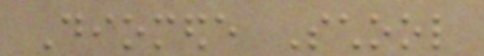Diomede School
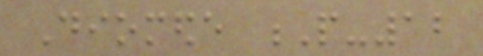Diomede P-12
